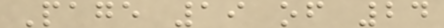Page 19 of 24
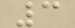3
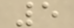5
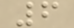6
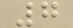7
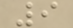9
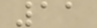11
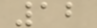12
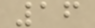16
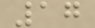17
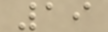19
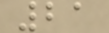21
